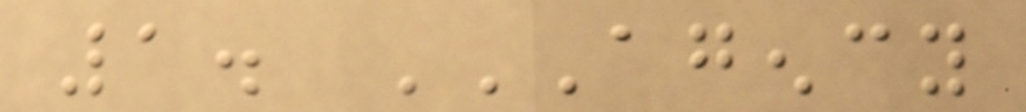1. AGENCY
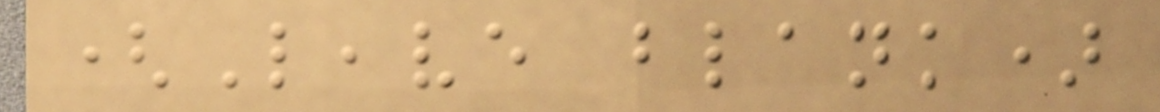(Leave blank)
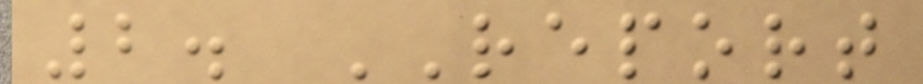2. REPORT
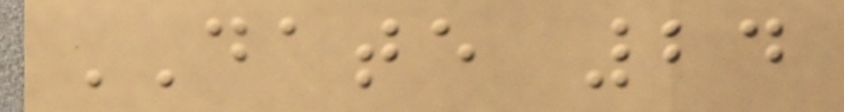DATE 24
